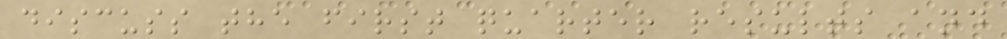discuss the first quarter results and
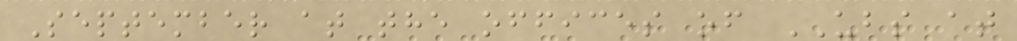September at the offices of UBS at
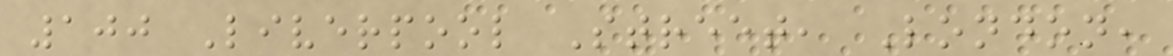100 Liverpool Street, London,
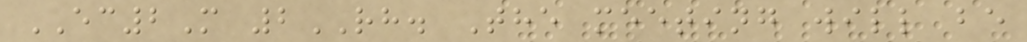EC2M 2RH. The meeting will be
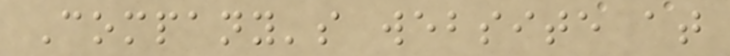Company's website at
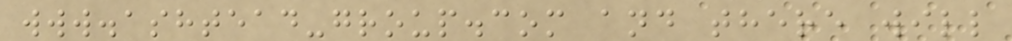www.ashtead-group.com and there will
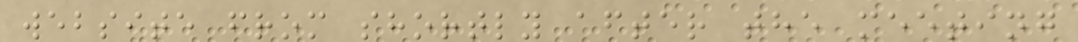website from shortly after the meeting
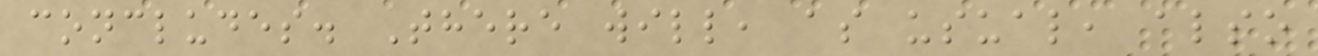concludes. There will, as usual, also
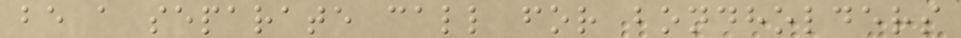be a separate call for bondholders
